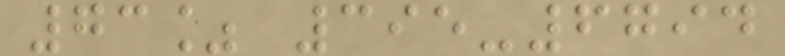73% 395-6794
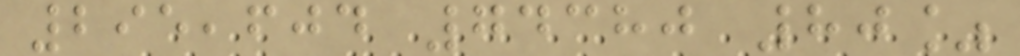295,604 74380 80%
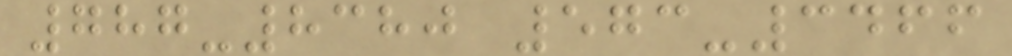787-8380 573-3466
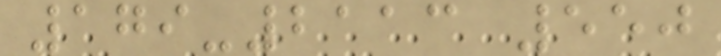179-2113 550
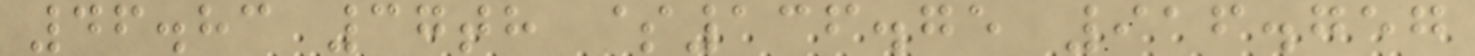46.83 37th $136.75 916.757
